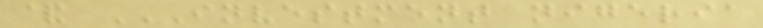& INVESTMENT NIGERIA
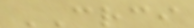CRCI
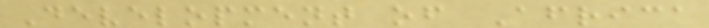Development of Africa
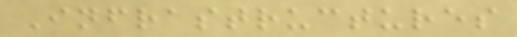Infrastructures
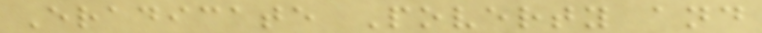Eradicate Poverty and
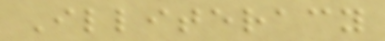Illiteracy
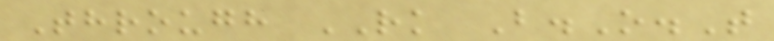Through RK B.O.T
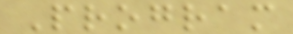Program
